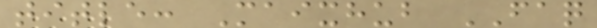title: Maixhub FAQ
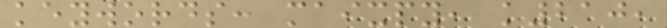keywords: maixpy, k210,
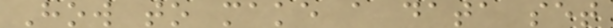How to make a data set
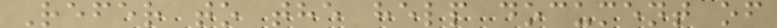Refer to the help document of
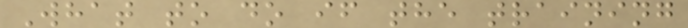What to do if the training
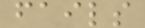fails
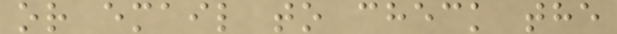or email to check the
